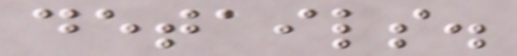details.
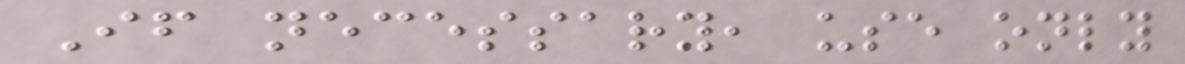If necessary, use only
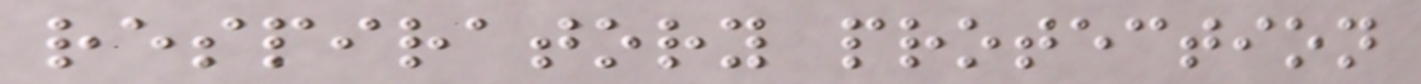respiratory protection
